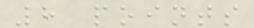8 points
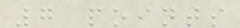7 points
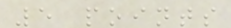5 points
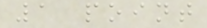1 point
